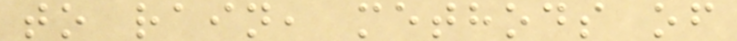to rain, methods of
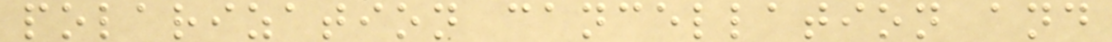polarization cancellation and
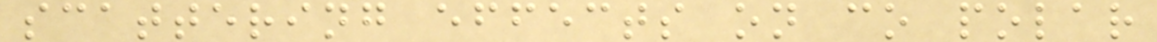scattering effects on co polar
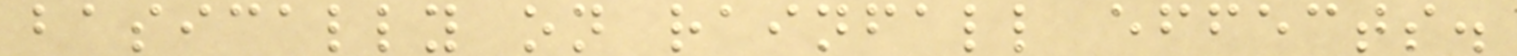basically on rainfall effects.
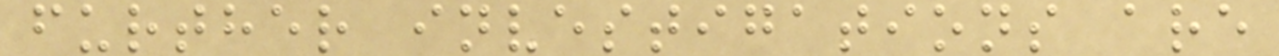further investigations are
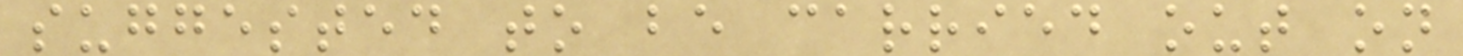suggested to be carried out on
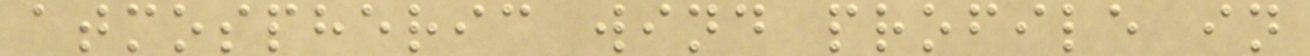atmospheric wind profile in
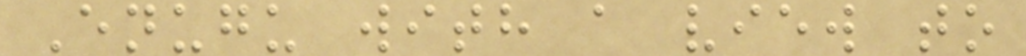Enugu with a view to
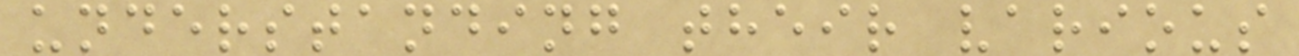understanding their various
